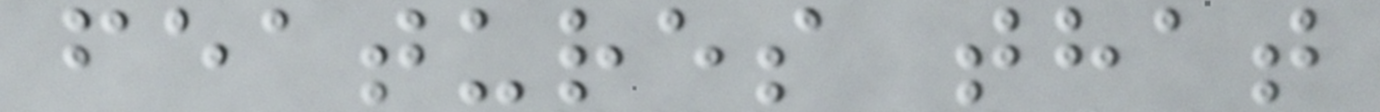features that
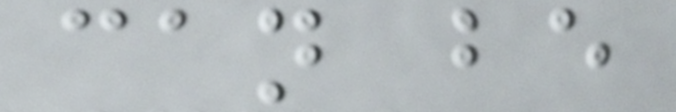can be
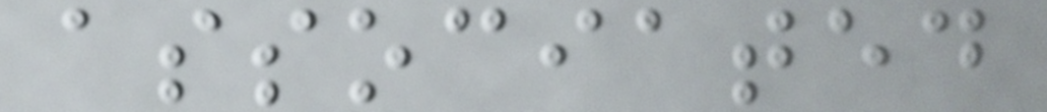associated
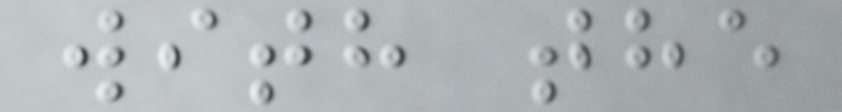with the
